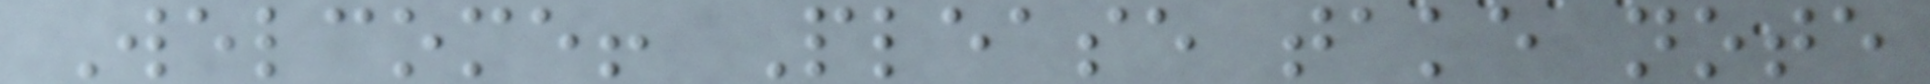Welcome! Please take note
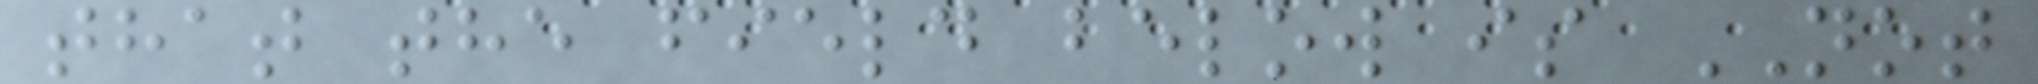that the field below is NOT
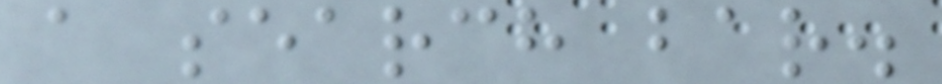a search bar.
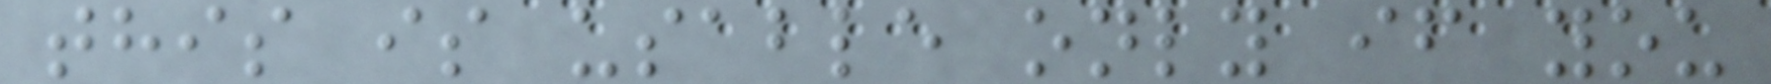this is usable only if you
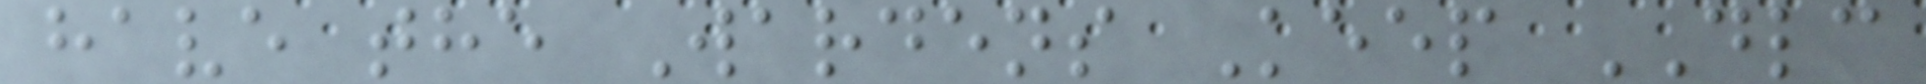have the Wardens Keep DLC
